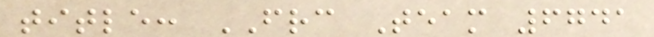title: FRC Team 6741
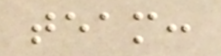team:
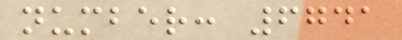number: 6741
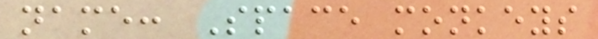name: Space monkeys
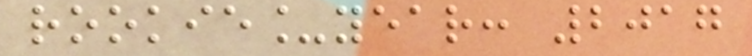rookie_year: 2017
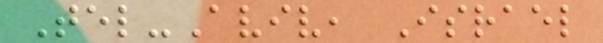Tel-Aviv, Israel
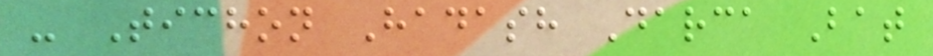- Tichon Hadash Darca Bat
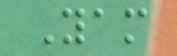Yam
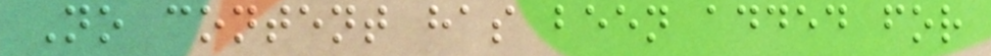No content has been added for
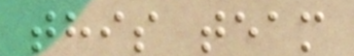this team
